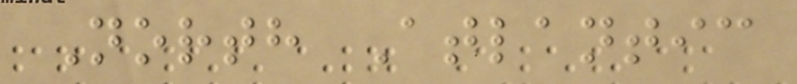North Atlantic
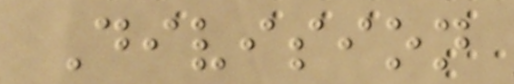Division
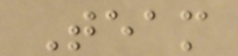Team
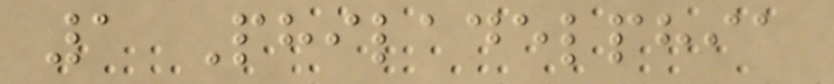1 Philadelphia
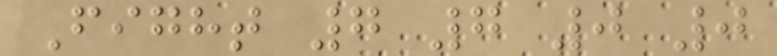Fight 7 7 0 0
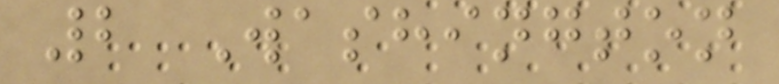2 Washington
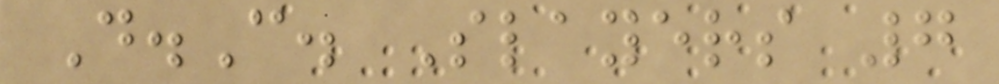D.C. Slayers 7
